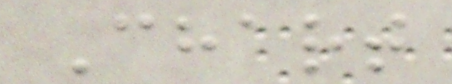Chart
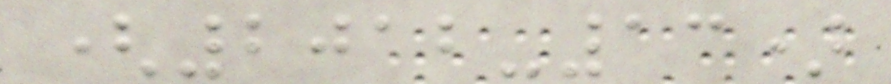(2012-13)
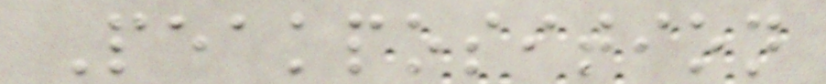Peakposition
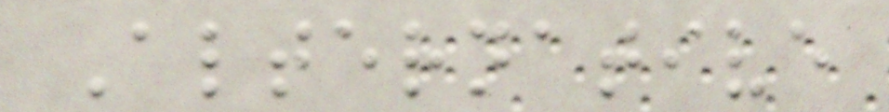Alternative
